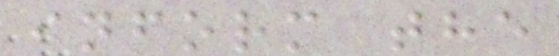inform the
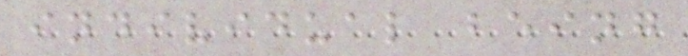individual being
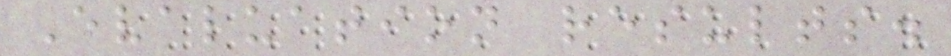Evaluation results.
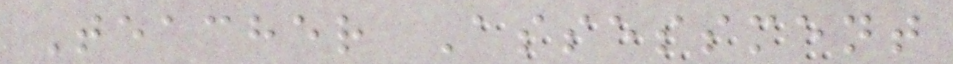Teacher Assessment
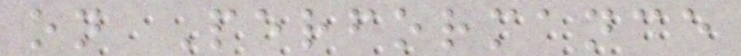on Performance
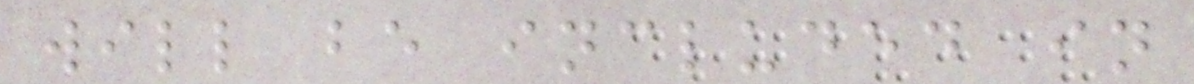will be included in
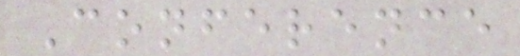Conference
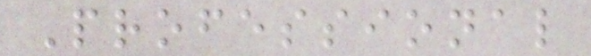Professional
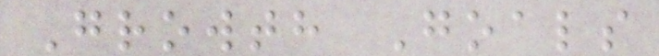Growth Goals
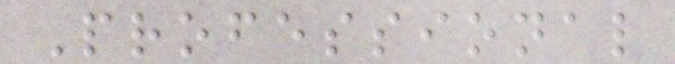Professional
